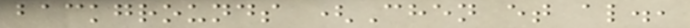backgrounds (Chen et al.,
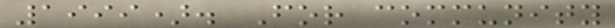1999). For community
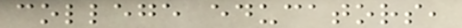college educators,
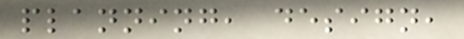planning, design,
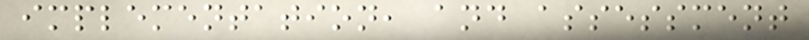implementation, and assessment
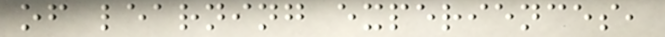of learning experiences,
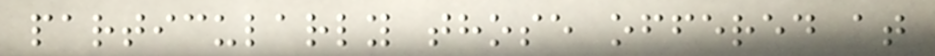particularly those offered at
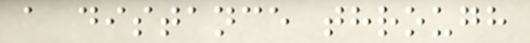a distance through
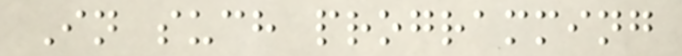In such programming
